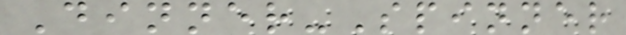Dinner-Spinner
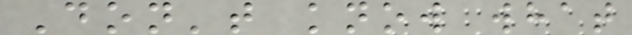Don't know what
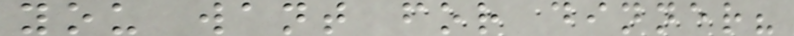you want for dinner?
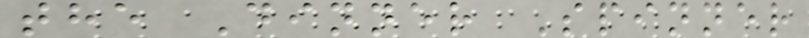the Dinner Spinner
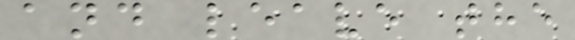and leave the
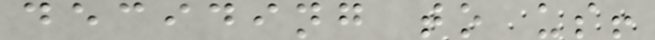deciding to us!
